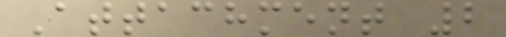Attachment 2
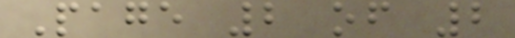Page 2 of 2
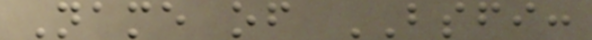Name of BSFI:
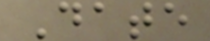Date
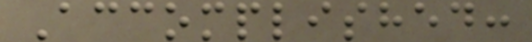Accomplished:
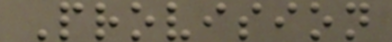Provision
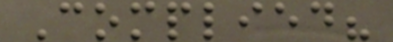Complied?
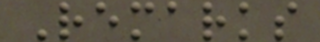Remarks
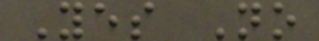Yes No
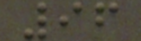96
